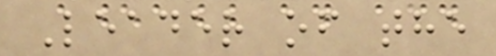Leader of the
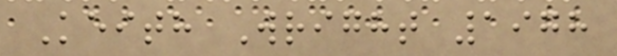Keith Wright 1978
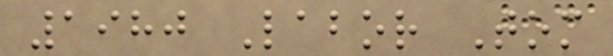1980 Labor Tom
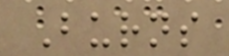Burns
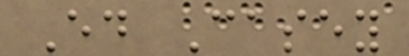Ed Casey
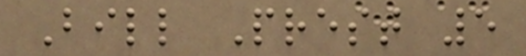Bill Prest 5
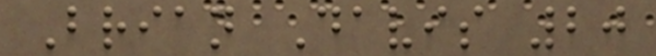Brian Davis 20
